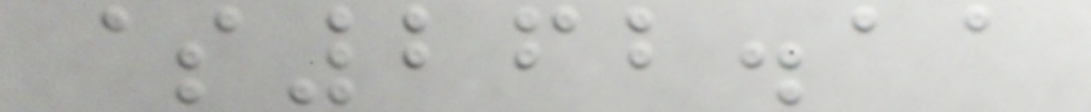$262.11
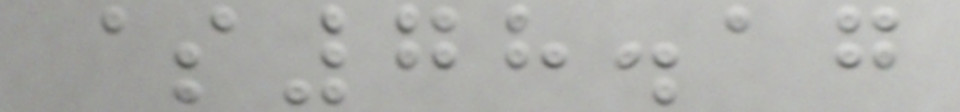$78.17
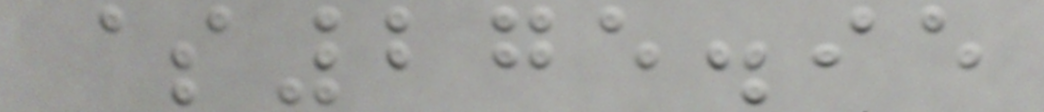$275.95
